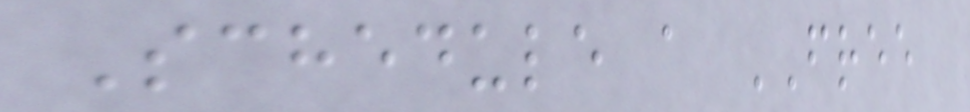Schedule a FREE
